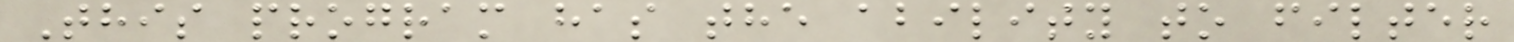This program has the ability to filter
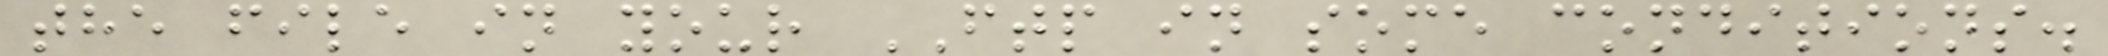the file in your FTP in some conditions.
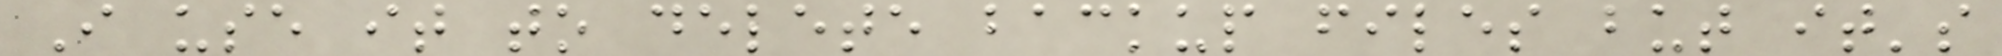I use it to delete backup files but it's
